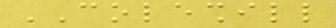COLESHILL
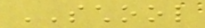SCHOOL
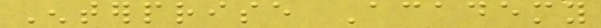Enterprise Academy
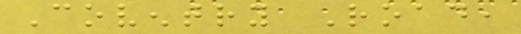Coventry Road,
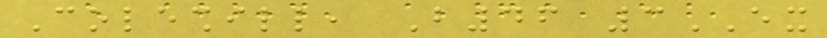Coleshill, B46 3EX
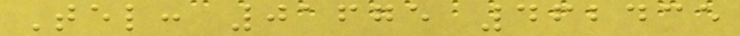Tel: 01675 462435
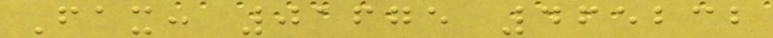Fax: 01675 465232
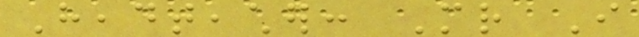Headteacher: Mr I
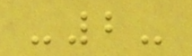-2-
